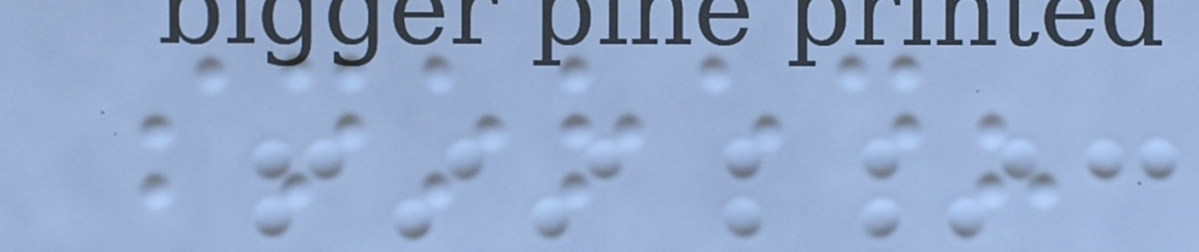snored?
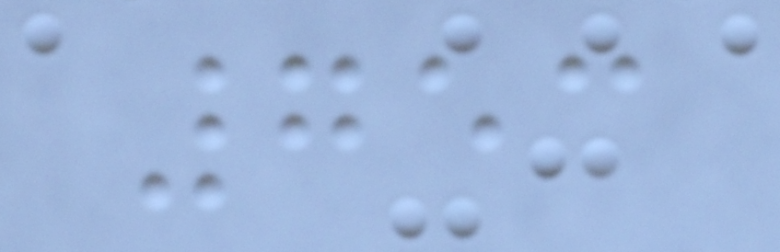753
